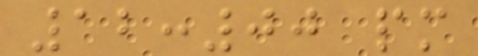12:00 pm
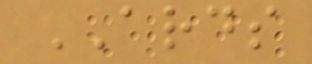ARDS
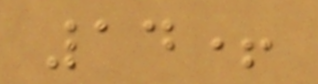14+
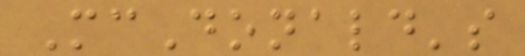McDonald's
